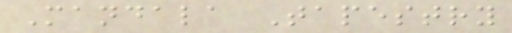Mandala Tapestry
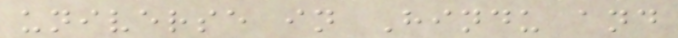universe in Hindu and
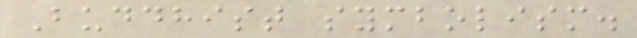Buddhist symbolism.
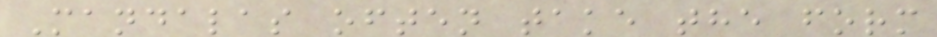Mandalas often take the form
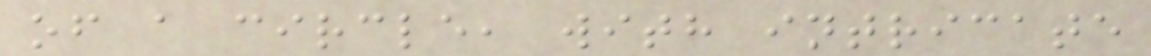of a circle, with intricate
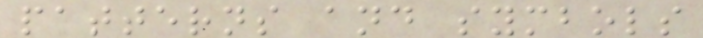patterns and symbols
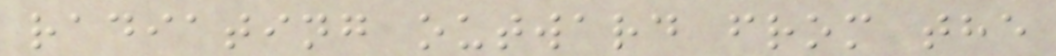radiating outward from the
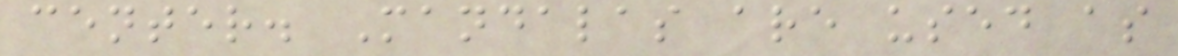center. Mandalas are used as
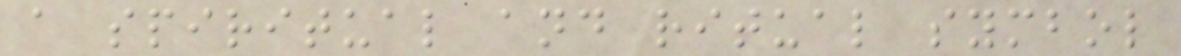a spiritual and ritual symbol
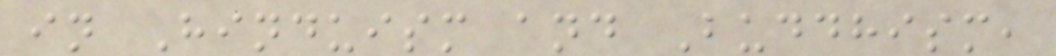in Hinduism and Buddhism,
